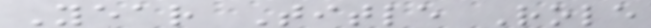Year Title Role
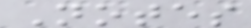Notes
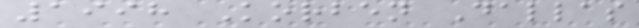1998 Korben Dallas
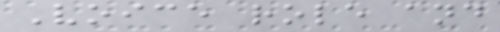Voice role and
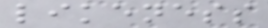likeness
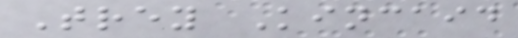Trey Kincaid
